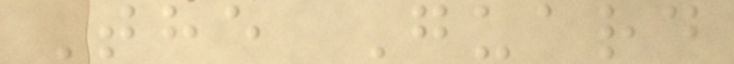The Guard
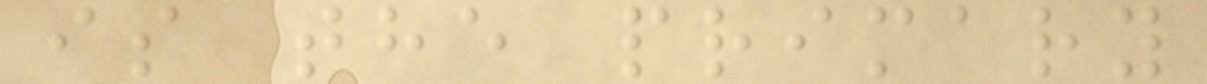is the primary
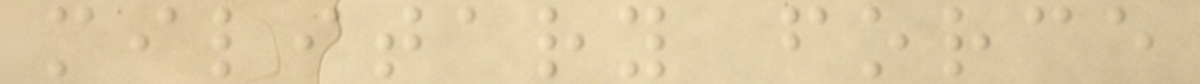military force
